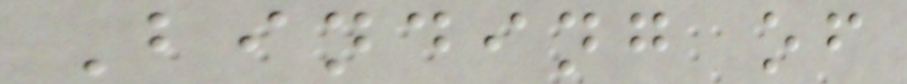Binding of
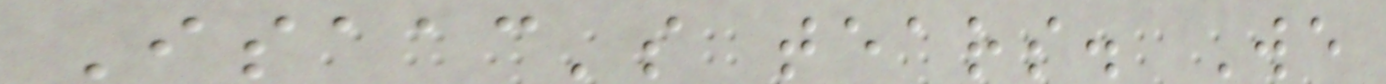Isaac's tears. We
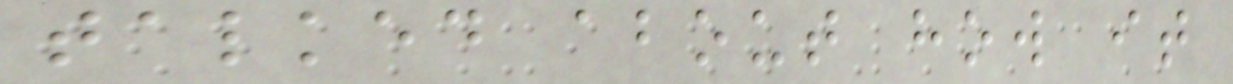talked about how it
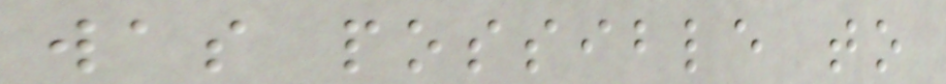was possible to
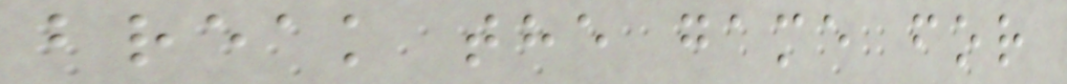break the game for
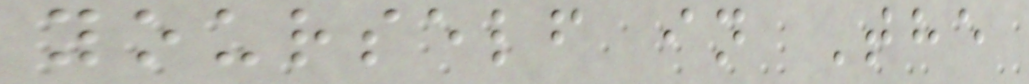yourself in The
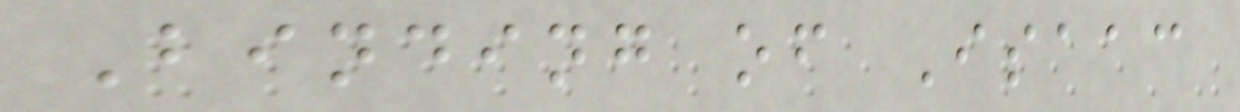Binding of Isaac
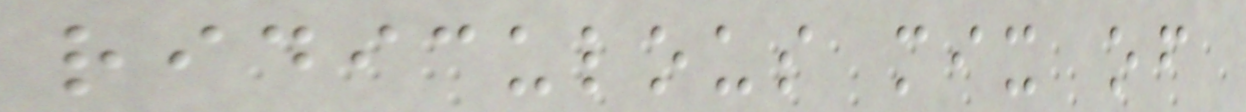ridiculous mix of
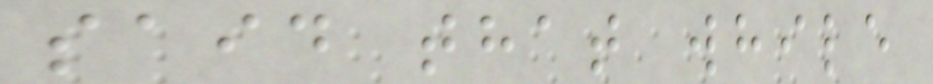said that while
